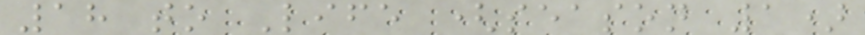18 to Life (season 1)
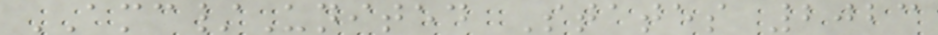AMC/United States 2023
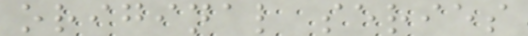original series
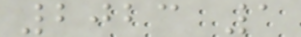2023 1
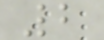2
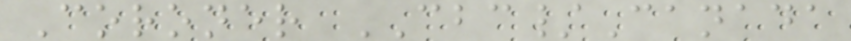Coroner CBC/Canada
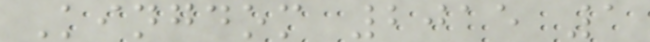Kingdom 2015 1
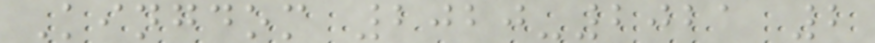Kingdom 2020-2021 2
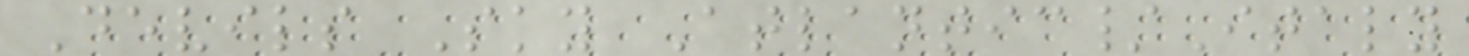Devils Sky Atlantic/Italy
